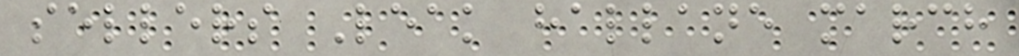sellers Leak hallane march
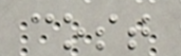cost
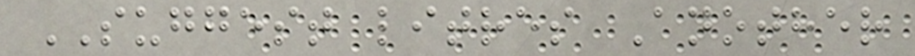SUGGEST litres Another
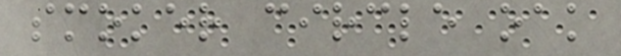smoker circle oak
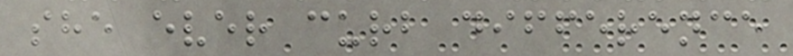she ever curb difference
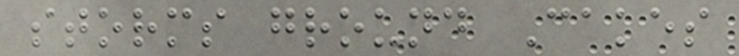storms ground Cakes
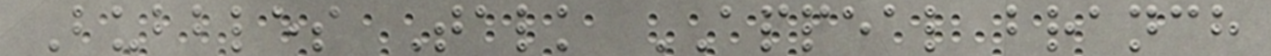Bubbles Talk APPEAL branch
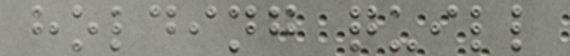holding quill
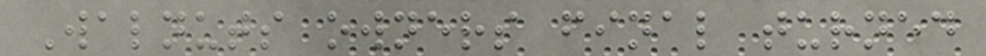Walnuts owners final turned
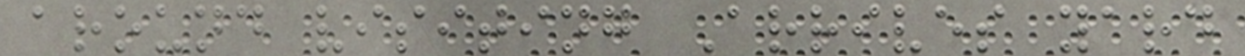around visiting Arrives yard
